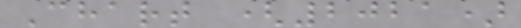Chart (2021)
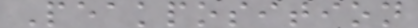Peakposition
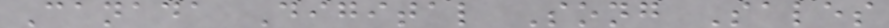Canada Digital Song Sales
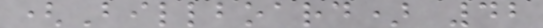(Billboard) 42
